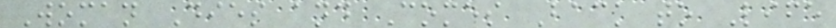Woman Dies and Comes Back to Life
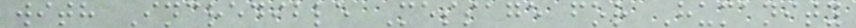with Incredible Message for Humanity
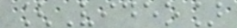[Video]
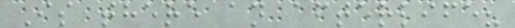Is there an afterlife?
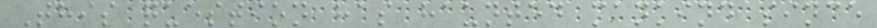This question has haunted mankind since
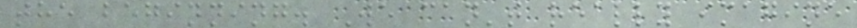the beginning. We can't really imagine
